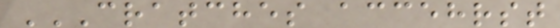CRATCHES ACCEHRST
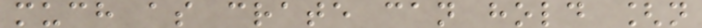much as crate can hold [n
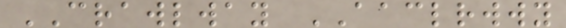CRAWLWAY AACLRWWY
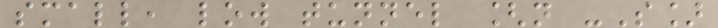small, low tunnel [n -S]
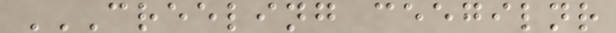CREELING CEEGILNR
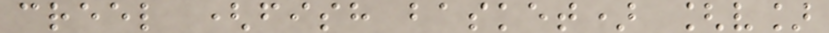creel (fish basket) [v]
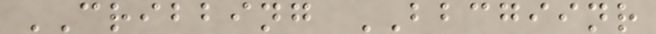CRIBBING BBCGIINR
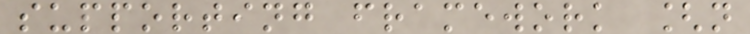supporting framework [n
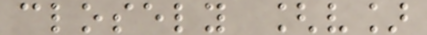closely [v]
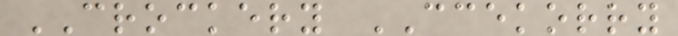CROCKERY CCEKORRY
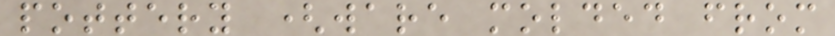pottery (ware molded from
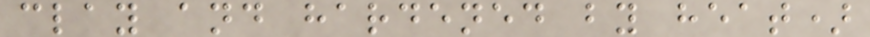clay and hardened by heat)
